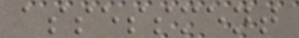assessment
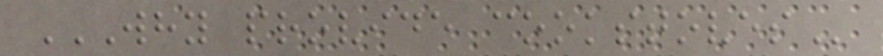WHY PROVIDE COOKSTOVES
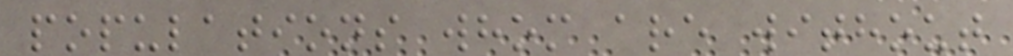populations whom are without
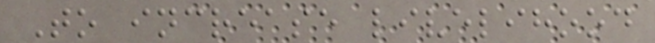To increase livelihood
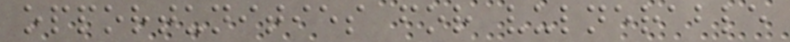opportunities for vulnerable
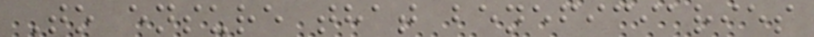To ensure that beneficiaries
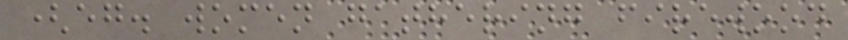(eg. women gathering firewood
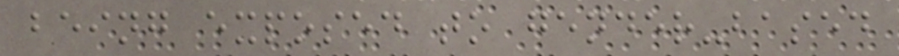being exposed to gender-based
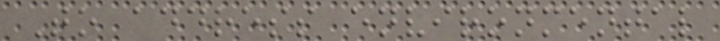To address environmental
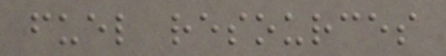fuel resources
